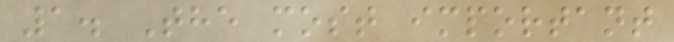1. The most important
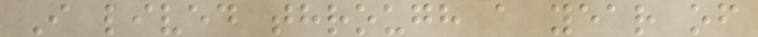I lived through a year of
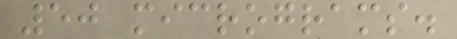50 micrograms.
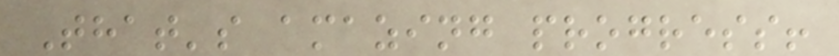That's amazing progress!
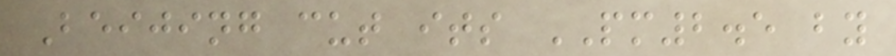Beijing cut its PM2.5 by
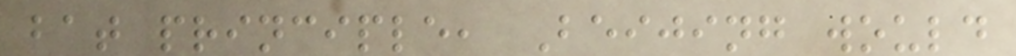bat principle, Beijing would
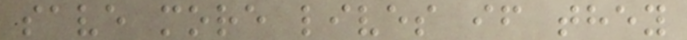save more lives if they
